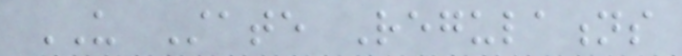US State Regulations
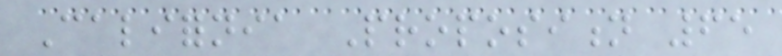California Proposition 65
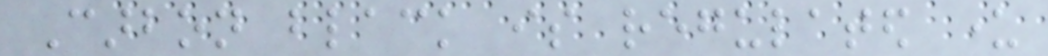Carbon black is regulated under
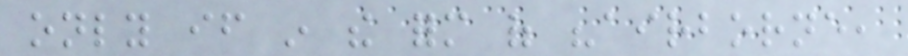only if in the form of "airborne,
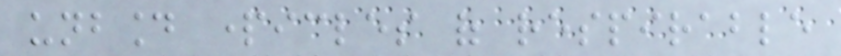unbound particles of respirable
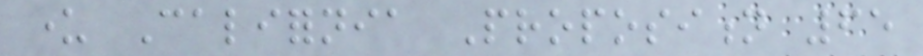under California Proposition 65
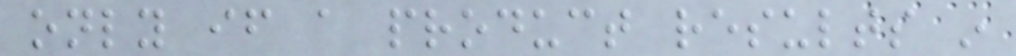only if a product results in
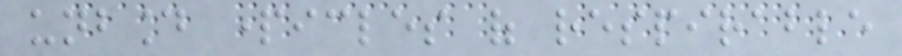unbound particles of respirable
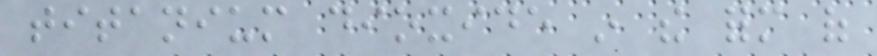titanium dioxide in the form of
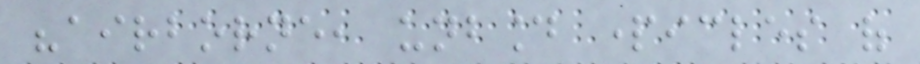"airborne, unbound particles of
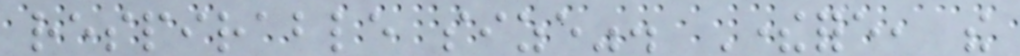respirable size". Therefore, the
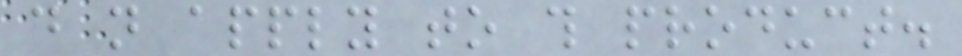do not apply to this product.
